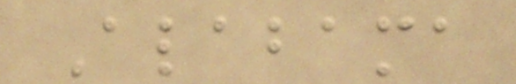Alabama
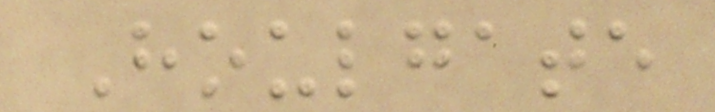Houlgate
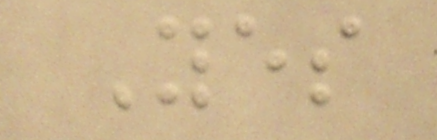Yes
